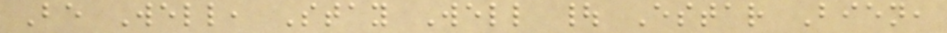Be Well, Stay Well | Estar Bien,
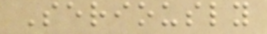Seriously
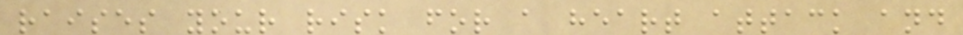raises your risk for a heart attack and
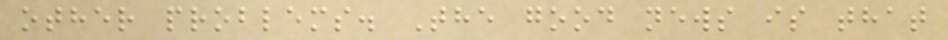other problems. The good news is that
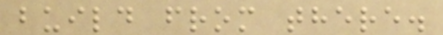build from there.
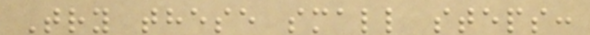Try these small steps:
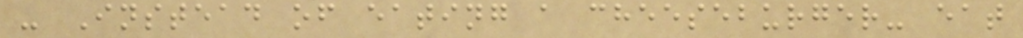- Instead of eating a cheeseburger- eat
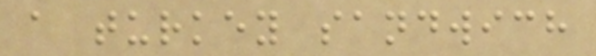a turkey sandwich
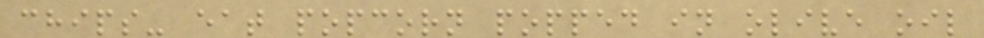chips- eat popcorn popped in olive oil
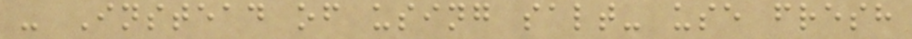- Instead of using salt- use fresh
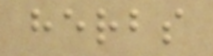herbs
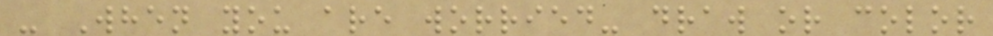- When you are worried- draw or color
